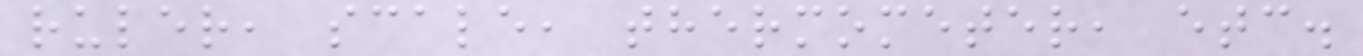ruler, scale, thermometer, etc.
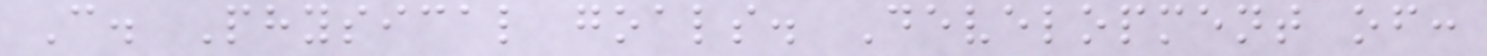C. Physical goals. Development of:
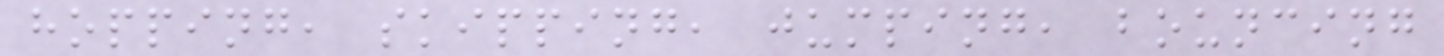hopping, skipping, jumping, bouncing
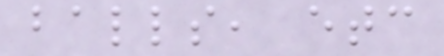balls, etc
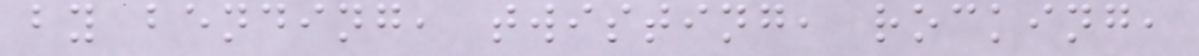by bending, twisting, rocking,
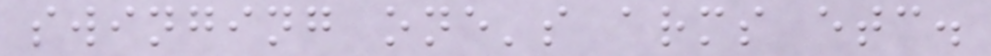swinging one's arms etc.
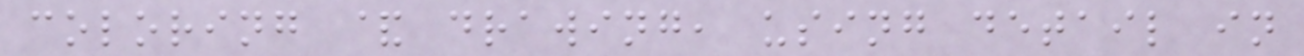coloring & drawing, using detail in
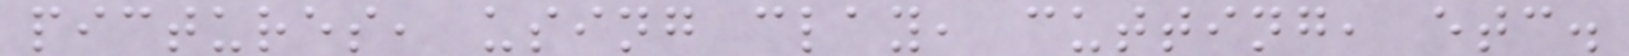pictures, using clay, cutting, etc.
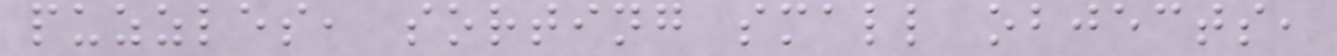puzzles, sorting small objects,
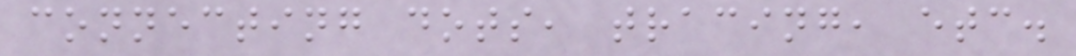connecting dots, tracing, etc.
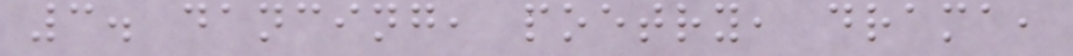3. dancing, poetry, drama,
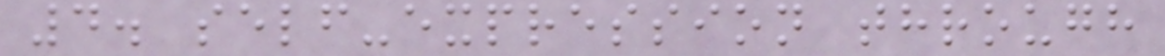4. self-expression through
